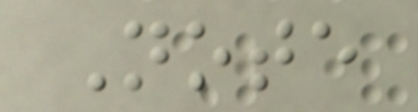Note
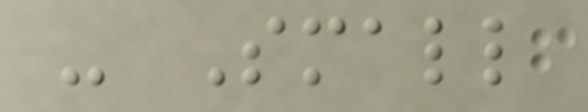- Small
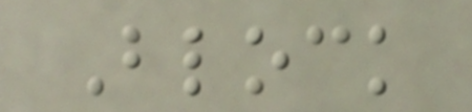Block
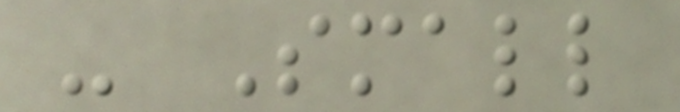- Small
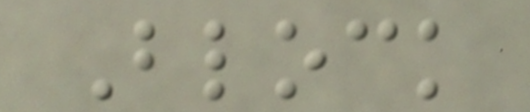Block
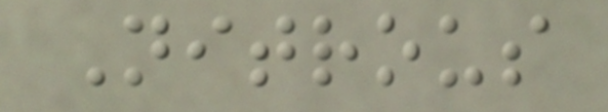Nitrous
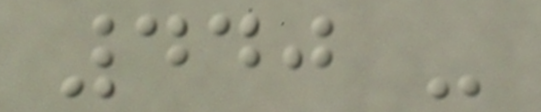440 -
